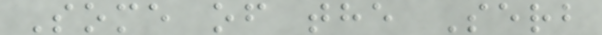Some of the Serb
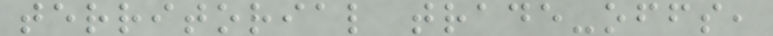territorial trade-offs,
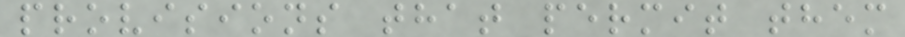provisions that permit them
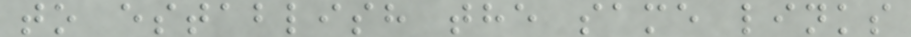to establish the same links
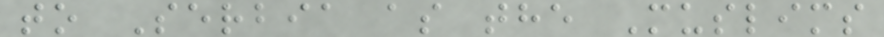to Serbia as the Muslims
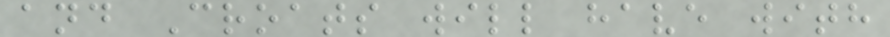and Croats will have with
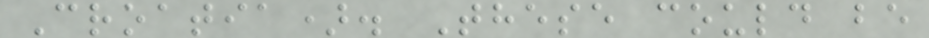Croatia). These could be
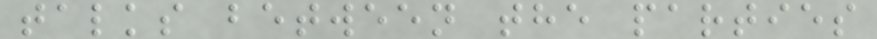talks between the parties
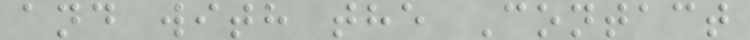and with the Contact
